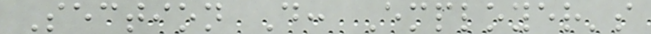Section D: Employer's
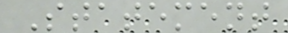Statement
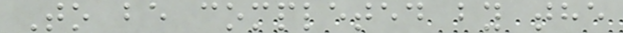To be completed by the
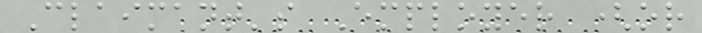Claimant's Employer (or
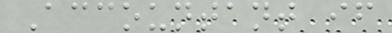Accountant if
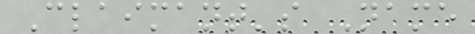Claimant's Name
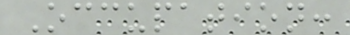Occupation:
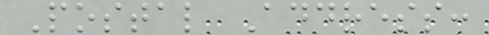Postal Address:
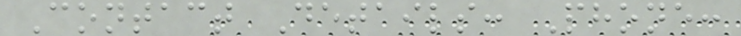Contact Details: Phone:
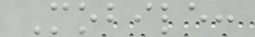Mobile:
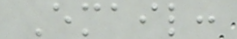Email:
